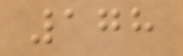178
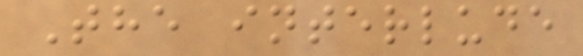The interlude
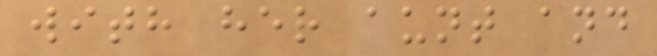with her aunt and
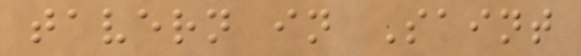tavern in Saint
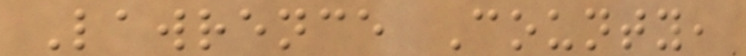Lawrence County,
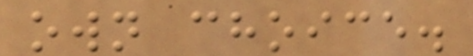own choice.
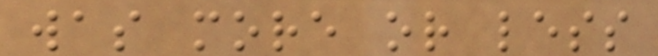was more or less
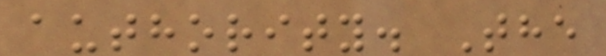authority. The
